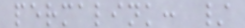permalink: /
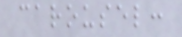carousel:
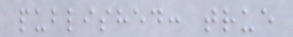published: true
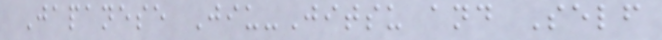Japanese Jiu-Jitsu and Self
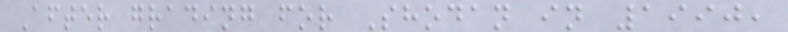After grading for Shodan in 1990,
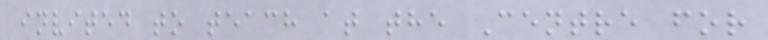invited to teach at the Centre for
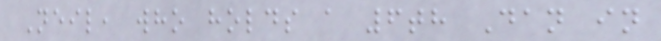Neil, who holds a 6th Dan in
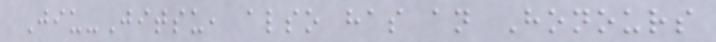Jiu-Jitsu, also has an Honours
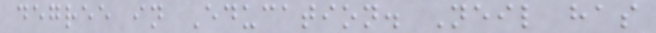degree in Education. Neil has
